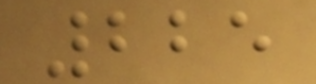225
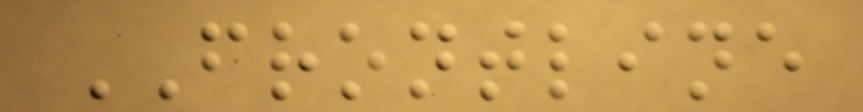FRONTLINE
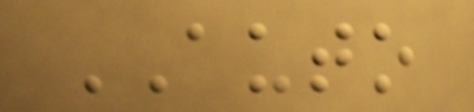AUTO
